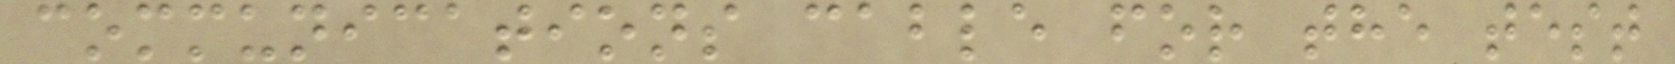communications cable for the test
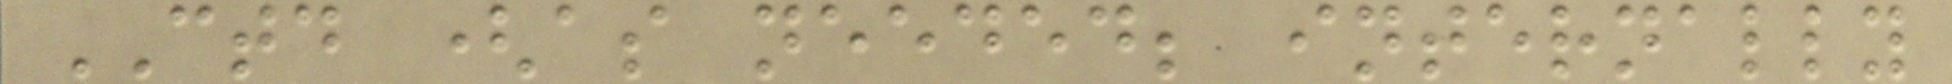CTD (as needed; internally
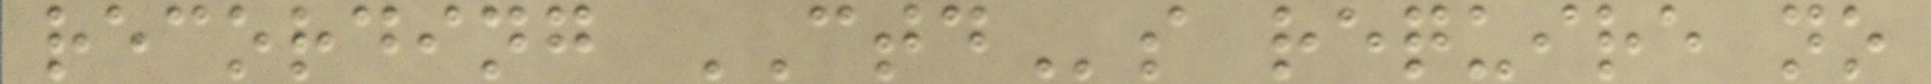recording CTDs require no
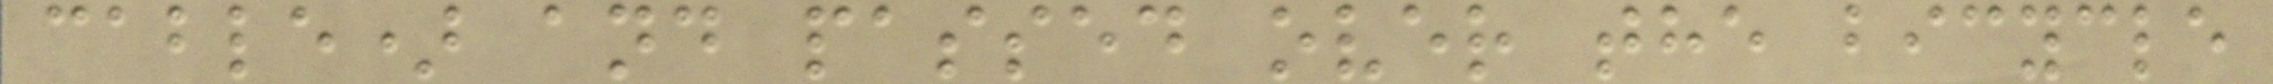cable) and passed over the bicycle
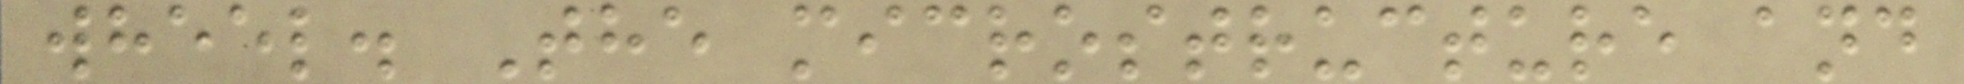wheel. The microstructure and
